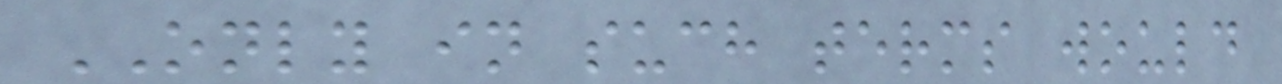ONLY in such terms would
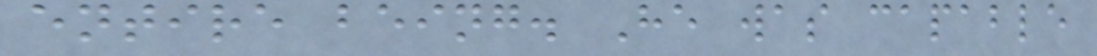entire being. He was capable
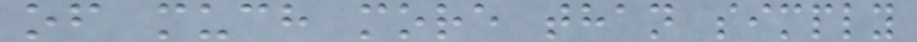of much more than simply
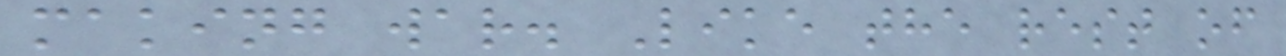making war. Like the rest of
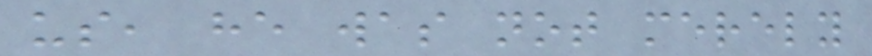us, he was not merely
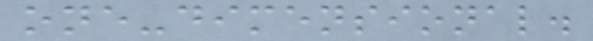one-dimensional.
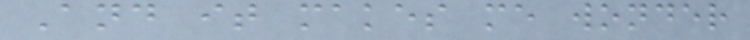And it makes me wonder
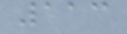113
